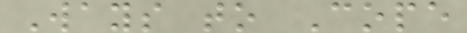Ways to Cope
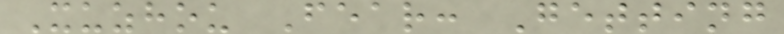Xuzhou Fear: Getting
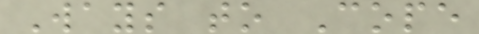Ways to Cope
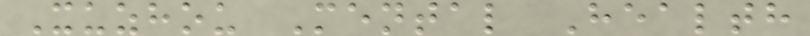Xuzhou Mental Health
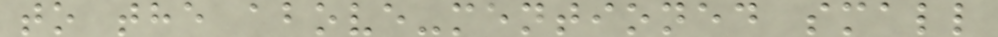to the above-mentioned small
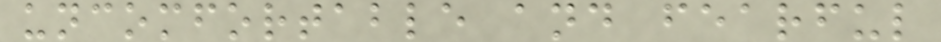uncomfortable and fearful
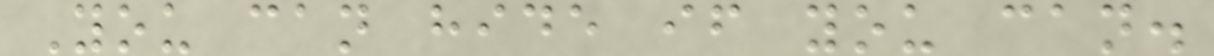You can hide if you can.
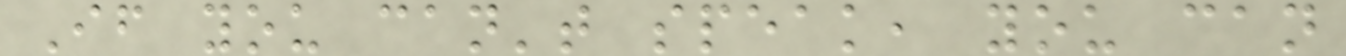If you can't speak, you can
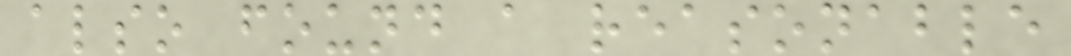also found a reasonable
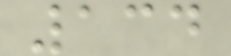134
